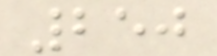250
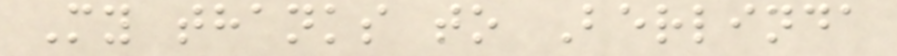My thanks to Berlinda
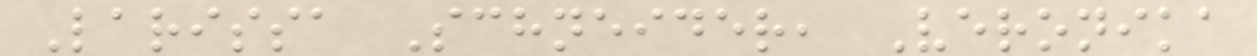Larissa Schneider, Veronika
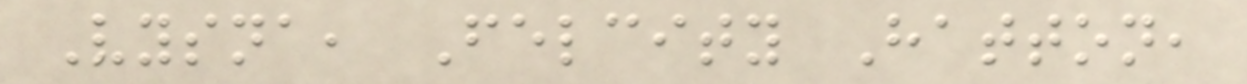Vysna, Felcity Hatton,
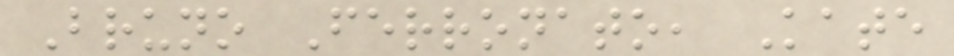Bruno Ferronato, Kate
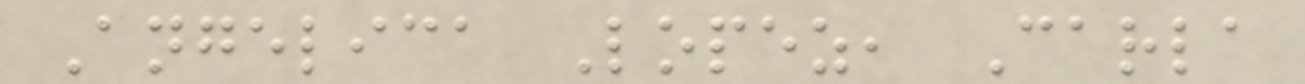Angelica Lopez, Carla
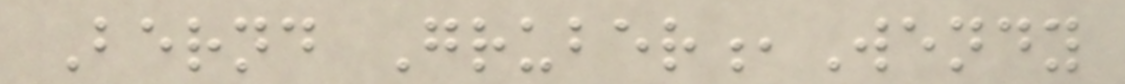Bernd Gruber,Wendy
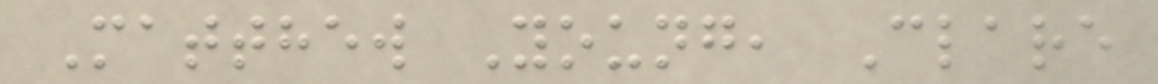Matthew Young, Clare
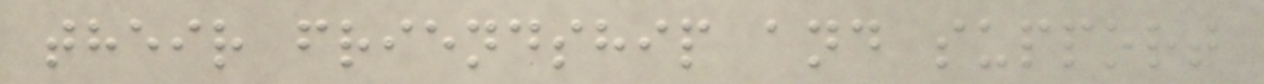their friendship and support
